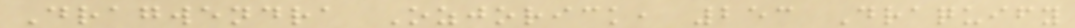Dragwendra Ozjorick, 253 Draquify
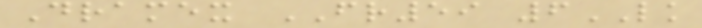Dramex FR59 6LK
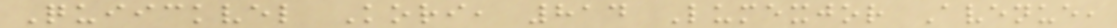Quiickvel Kori, 814 Lumexjor Avenue,
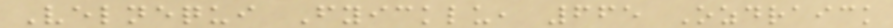Velnequi Fyicklu, 665 Ozdraick
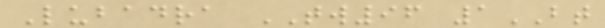Lubadra TW96 1BT
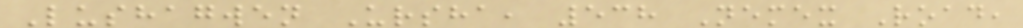Lushagwen Ursha, 538 Nemex Road,
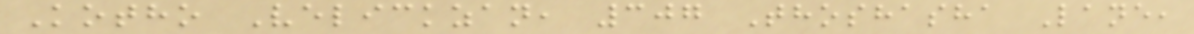Kotho Velickzan, 307 Thoshasha Lane,
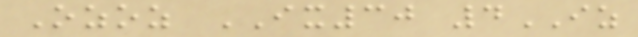Ozoz IX30 4IZ
